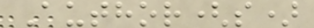Author(s)
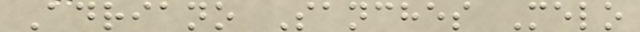Adriano Sanches Melo
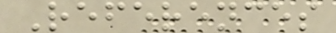References
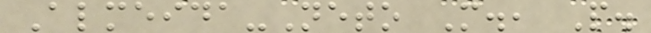Almeida-Neto M., P.
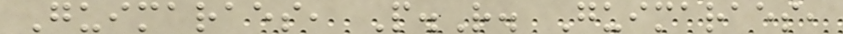Guimaraes, P.R. Guimaraes,
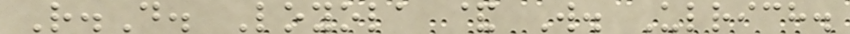R.D. Loyola & W. Ulrich.
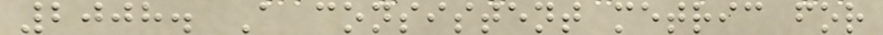2008. A consistent metric for
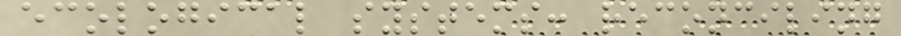ecological systems: reconciling
